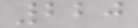220
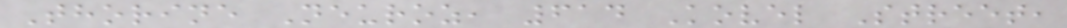Thorine Neuroz, 614 Kovel Street,
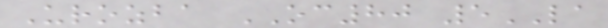Urozba OC80 5LA
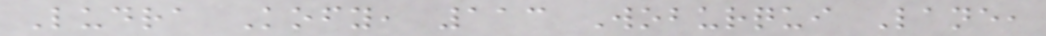Ludra Kofy, 113 Woburqui Lane,
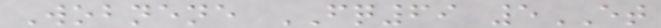Wobnene FQ69 5ET
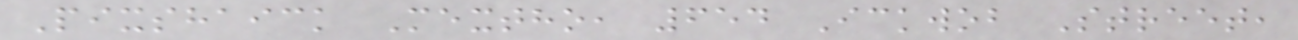Pixshaick Mextho, 654 Ickwob Street,
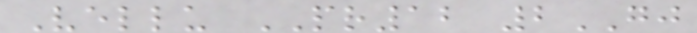Vellu PR12 2GJ
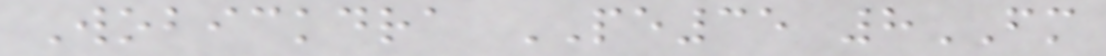Wobickdra PE35 8FM
